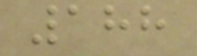188
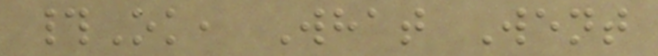#Ok, What Went
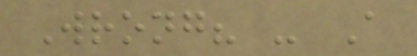Wrong? - A
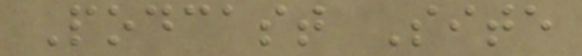Podcast Site
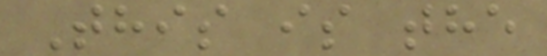This is the
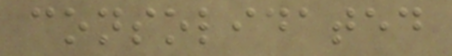consolidated
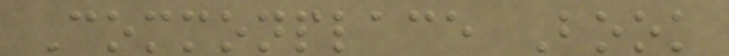Commonplace Book
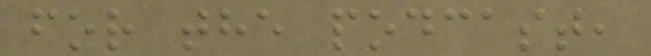for the podcast,
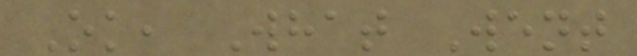Ok, What Went
